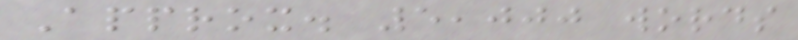Approx. 5,000 words
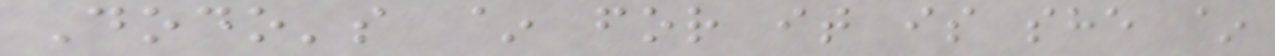Dodo's ~ for it is she ~
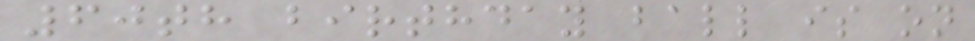60th birthday ball is on
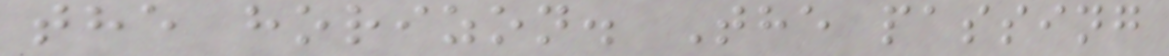the horizon. The passing
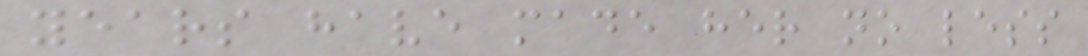years have made her no less
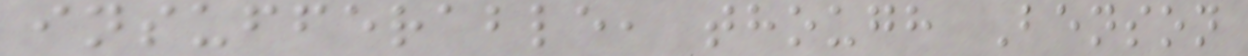insufferable, though Benson
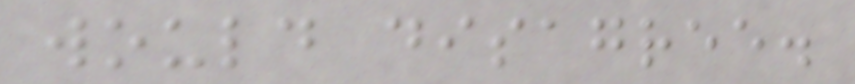would disagree.
